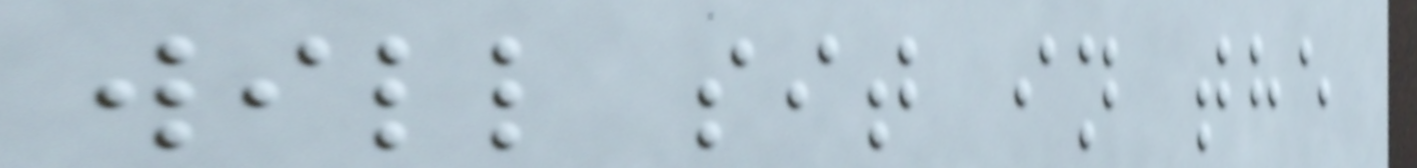will sit in the
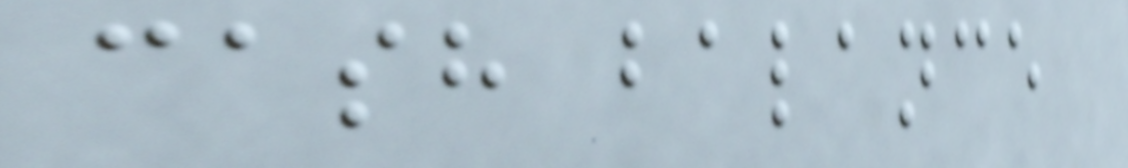cash balance
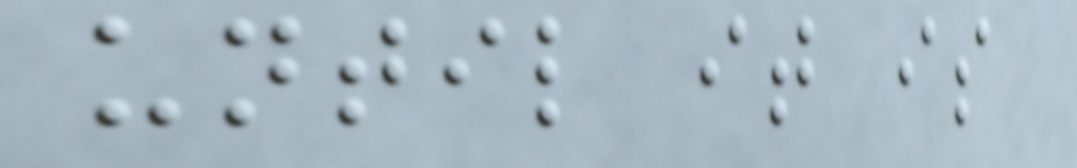until it is
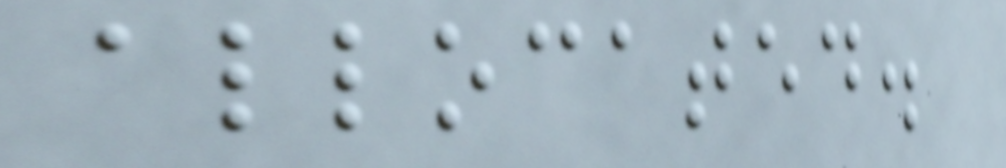allocated.
